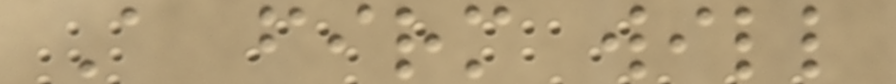A firm will
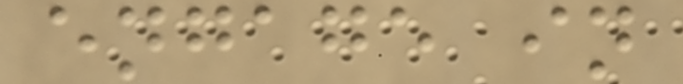engage in
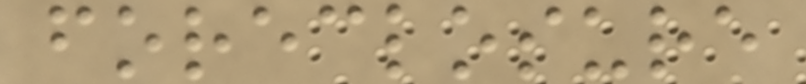foreclosure
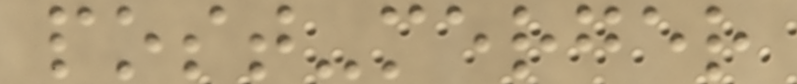post-merger
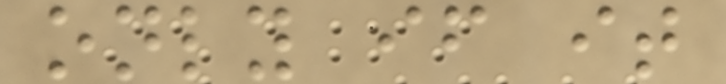only if it
